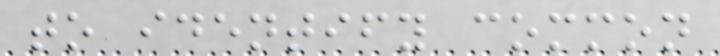to identify common
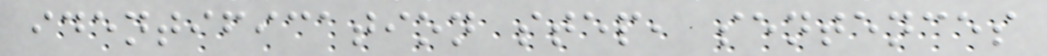identification step, sentences
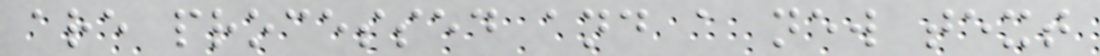are processed and a new text
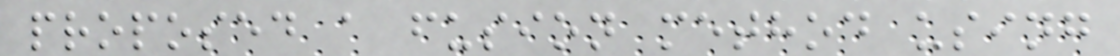proposed a fusion method using
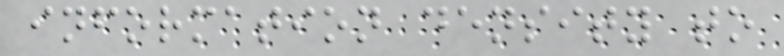information density to
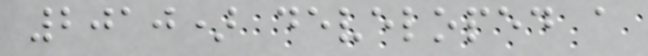2010) developed a
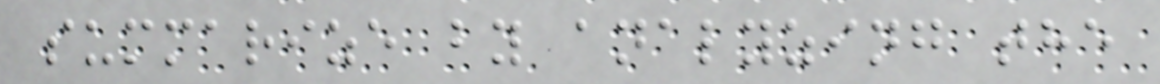summarize by analyzing the
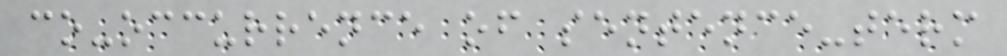co-occurrence of sentence-term
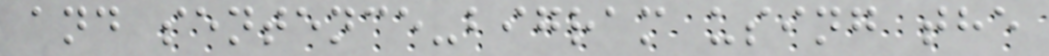and sentence-bigram using the
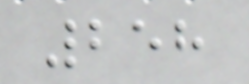258
